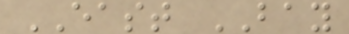EAST BAY
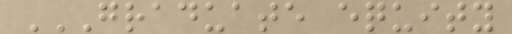GRADUATE EQUITY
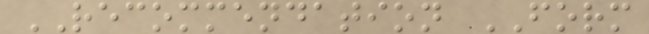RECOMMENDATION FORM
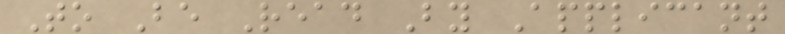To Be Read By Applicant
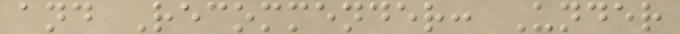and Recommender: Under
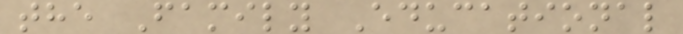the Family Educational
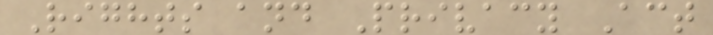Rights and Privacy Act
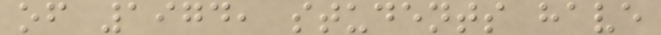of 1974, students have
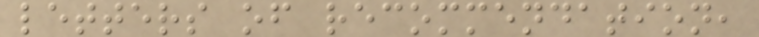letters of recommendation,
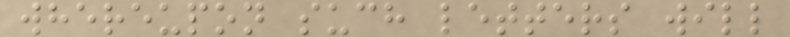whereupon such letters will
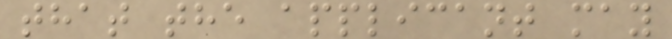that the applicant may
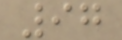97
